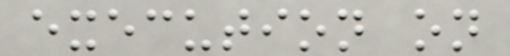execution on
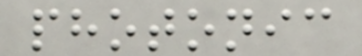photonic
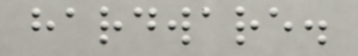hardware.
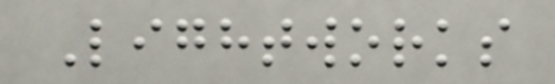Lightworks
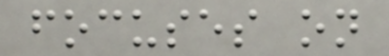focuses on
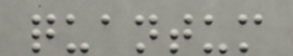quantum
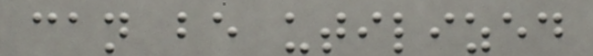can be utilized
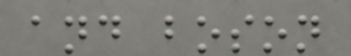and boson
